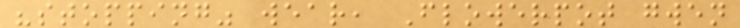"stopping" wear, Flowerpot gwen
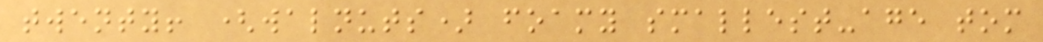twenty! (walnuts) foamy smallest-age tom
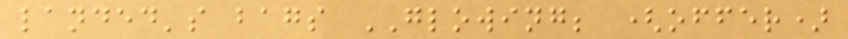landed's bags GLOWING; (offer)
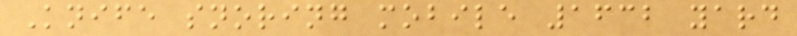Knife snoring mobile 1632 yard
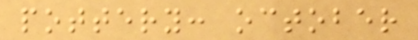pottery: october
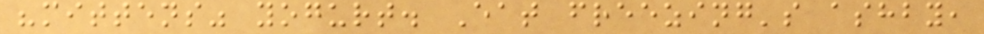"mittens" yogurt. Eat freezing's ashby,
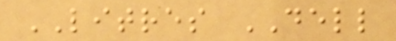LITRES DELL
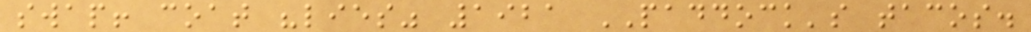swap! coat "lies" 1921 PADDOCK's tacos.
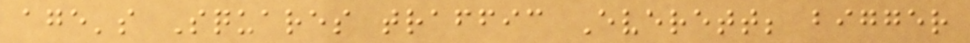age's Squares traffic Everett; bigger
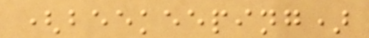(beekeeping)
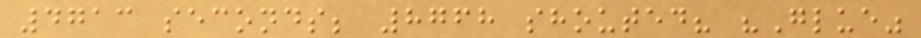4713 seconds; 8768 shouted? "Glue"
